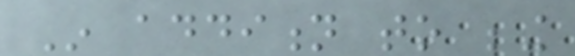In addition to being
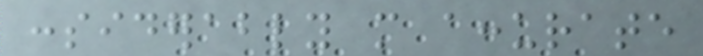considerably more accurate
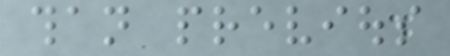than previous
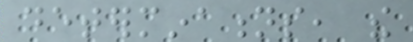determinations, the
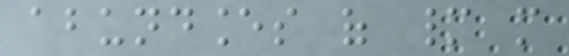abundances of many more
